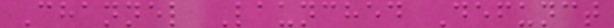Channel Launched Defunct
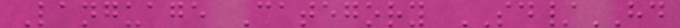Language Category SD/HD
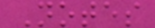Notes
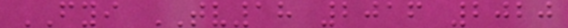FYI TV18 2016 2020
